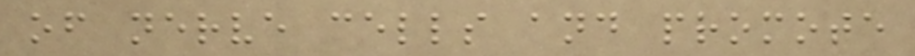of nerve cells and promote
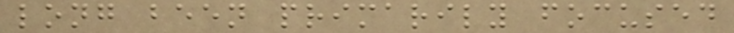long been primarily focused
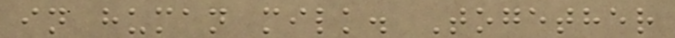in human milk. Together
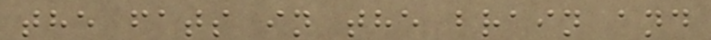the fats in the brain and
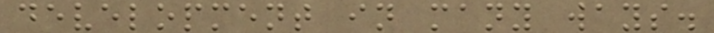development in many ways.
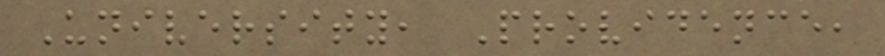University, Providence,
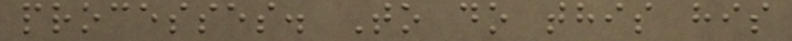processes. To do this his
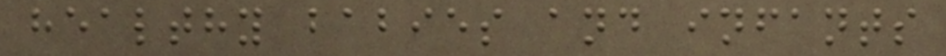healthy babies and infants
